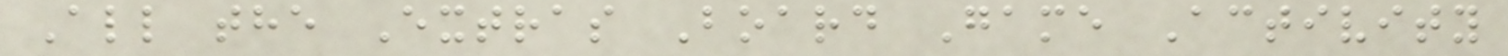All the Extras Board Game Activity
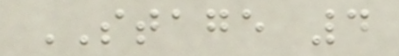STAGE 4
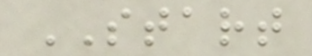START
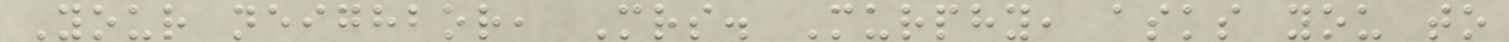Your neighbor, Mrs. Murphy, asks you to
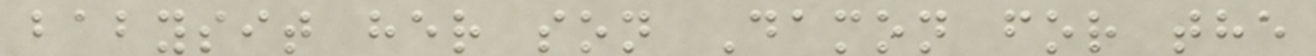babysit her son Damon for the
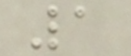1
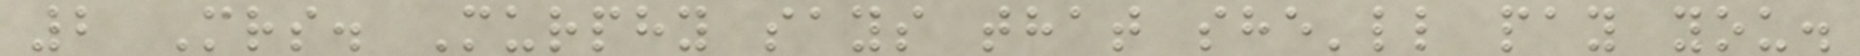2 Mrs. Murphy says that she'll pay you.
